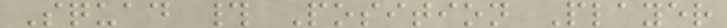Squad # Position Player
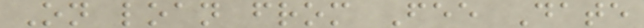On loan from Fee Date
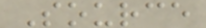Source
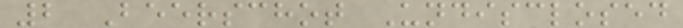2 Beerschot Undisclosed
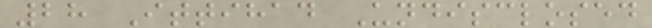28 Ittihad Undisclosed
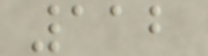112
